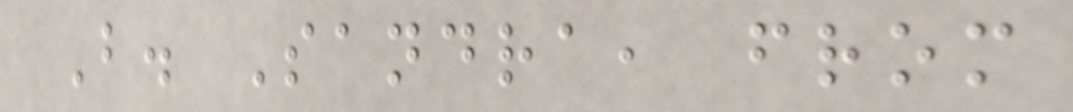B. Sandra, from
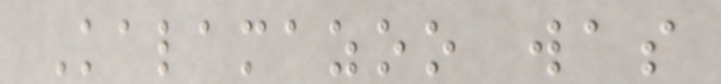Kalamazoo was
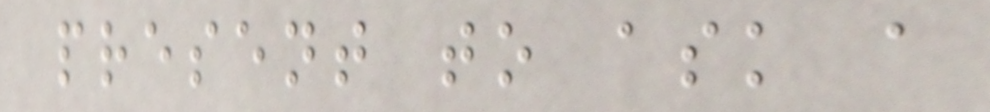present to ask a
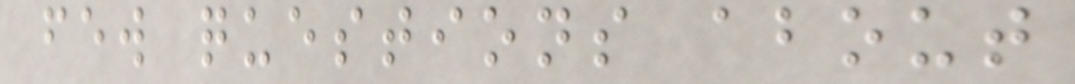few questions about
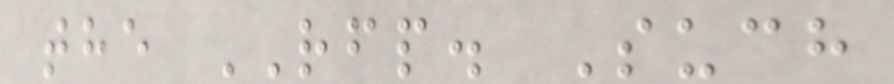the RFP. Such
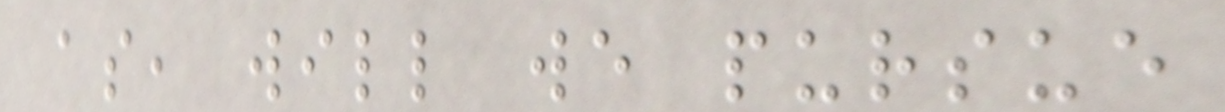as, will we pursue
